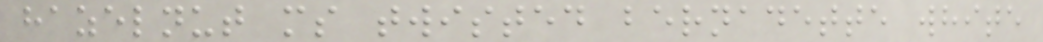hazelnut ms twisted bernadette white
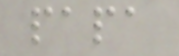papa
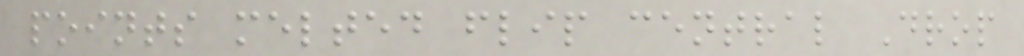points melted flip central Drop
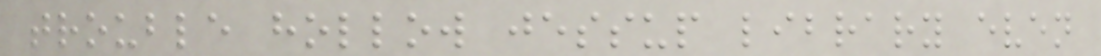trouble hollow jessup library even
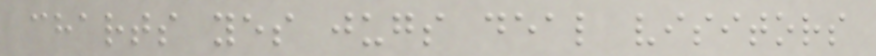charts yes jugs deal visitors
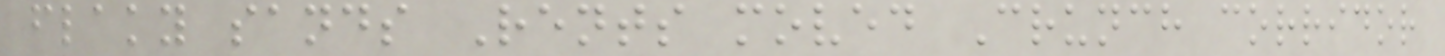flaky sands Rents moved Crunch corridor
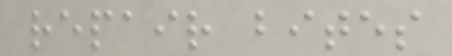repair bites
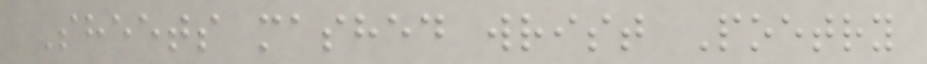Sheets mashed wrist Poetry
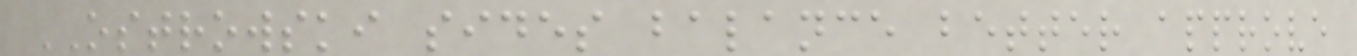OSTROWSKI sides balance better approve
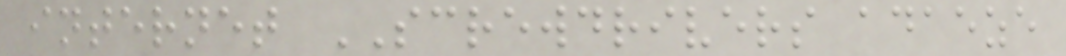internet SCREWDRIVERS adaeze
